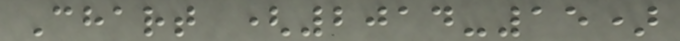Chart (2014-15)
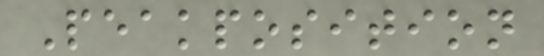Peakposition
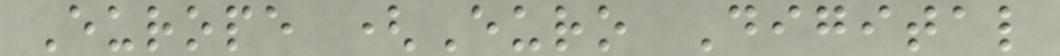Europe (Euro Digital
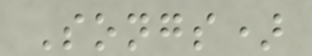Songs)
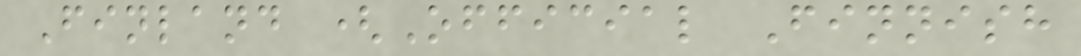Finland (Official Finnish
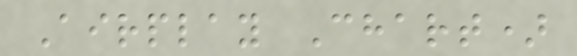Airplay Chart)
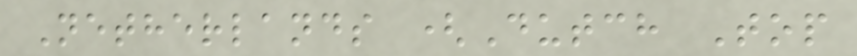Netherlands (Dutch Top
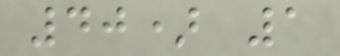40) 1
